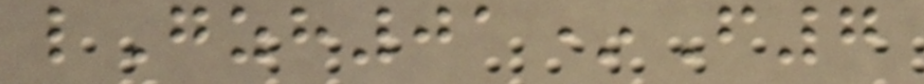lGzh01*F7
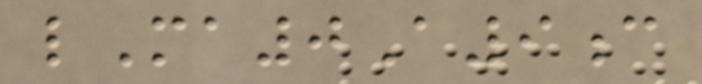lMa0A9c
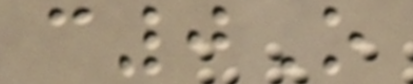c0O
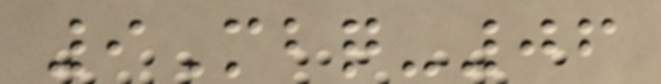9Mbq-06
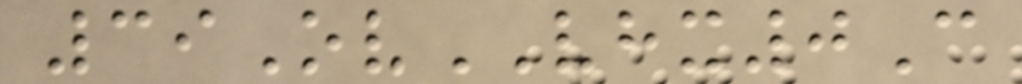39OvVHX0C
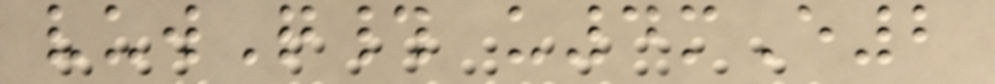vuwQ# u4mE2
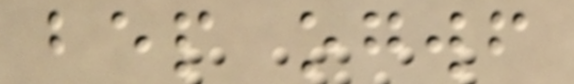bep ogwf
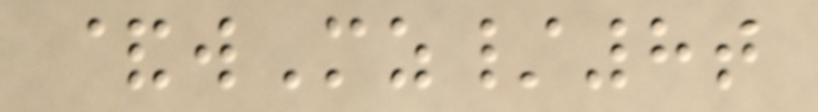&wMz/8t
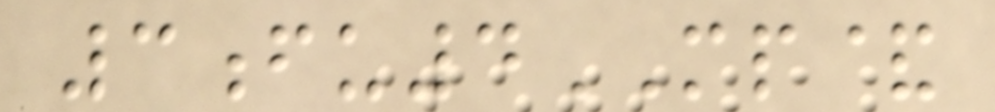3fu4MP&
